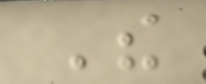The
